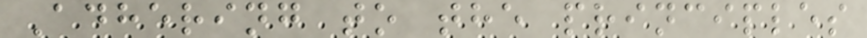Adhering to the principles
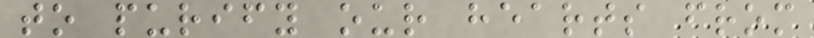to purify our hearts from
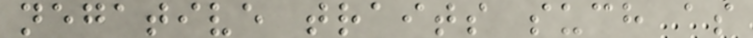negative traits such as
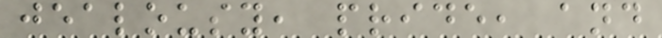jealousy, pride, and
